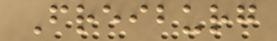Freiburg
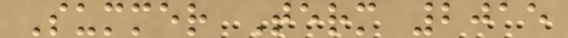Summer Term 2015
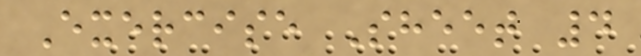Exercise Sheet 4
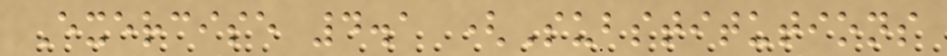Exercise 4.1 (Substitutions
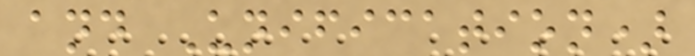and Unification)
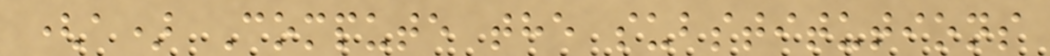(a) Compute the substitutions
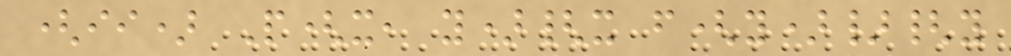(ii) P(x, y){x f(y)}{y
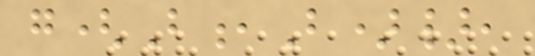g(B,B)},
